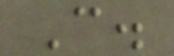C.
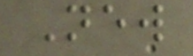New
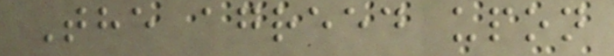The agreed upon
